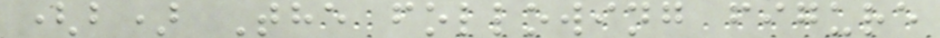(b) The following figure
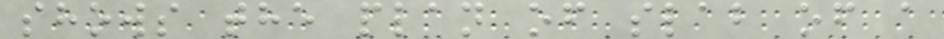shows the plan of slab of a
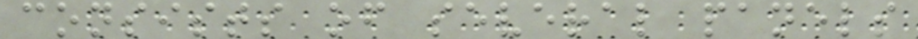consists of several panels
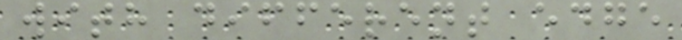with different edge
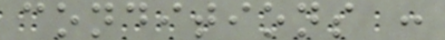conditions :
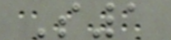S1
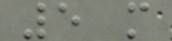5 m
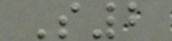S2
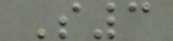S3
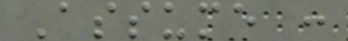Assume :
